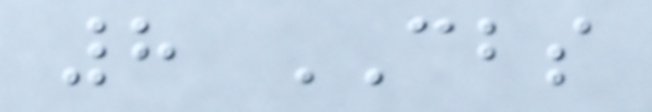8 CBS
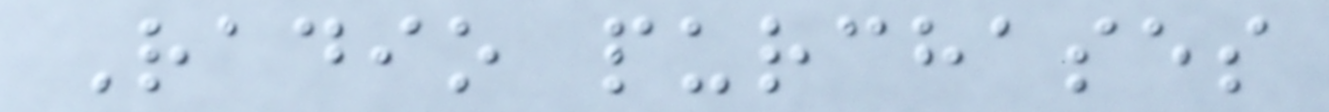Radio purchases
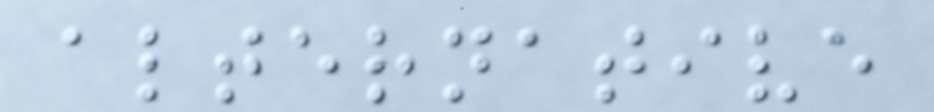alternative
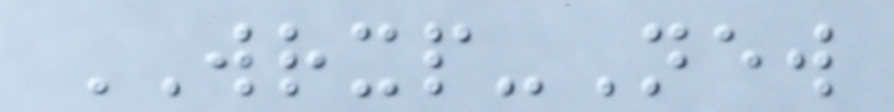WRXP-New
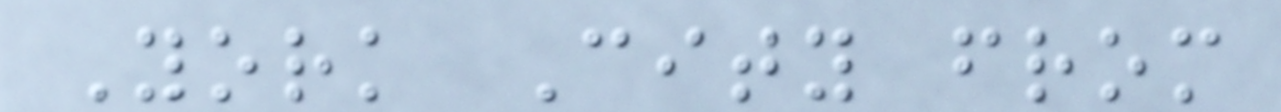York City from
